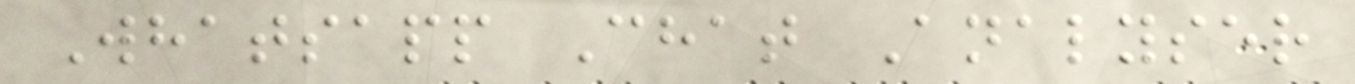Whatsapp Chat Analyser
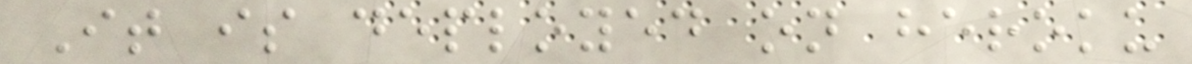It is deployed on heroku
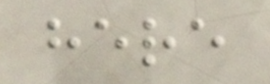here
